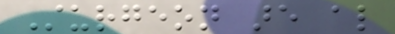Sturgeon are also
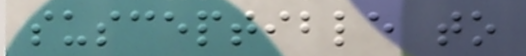susceptible to
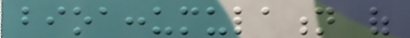bioaccumulation of
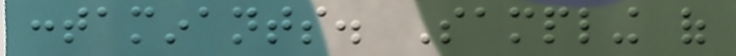contaminants. Sampling of
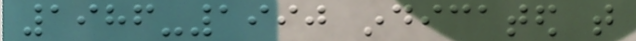1986-1990 indicated that
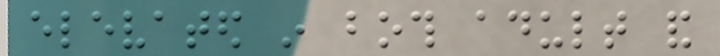elevated in both adult and
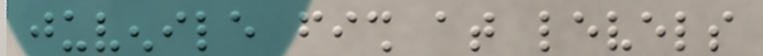juvenile fish at levels
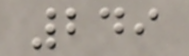249
